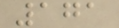171
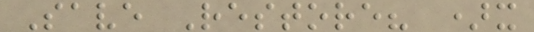Save Restore? )x
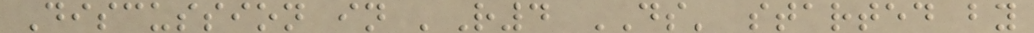Discussion in 'R4 DS' started by
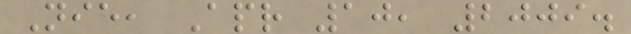Nie, Apr 10, 2009.
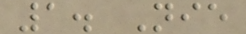1. Nie
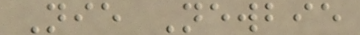Nie Newbie
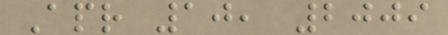Apr 10, 2009
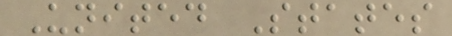United States
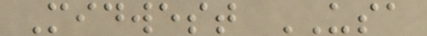Midwest USA
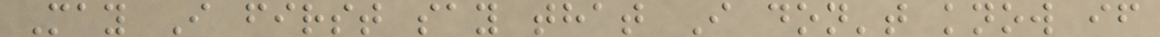May I first say that I don't know if
